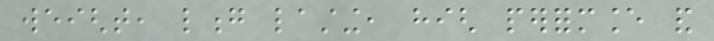weight, long lasting, high performance and
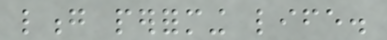long performing life.
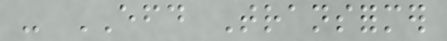- EFD Transformer
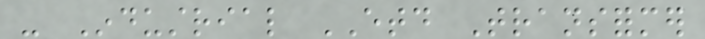- Industrial ETD Transformer
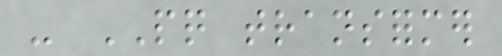- PQ transformer
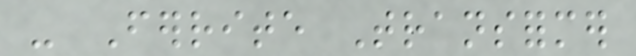- Ferrite Transformer
